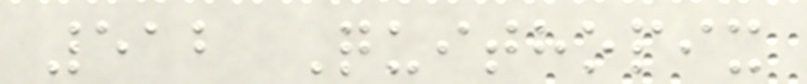512 Quithopix
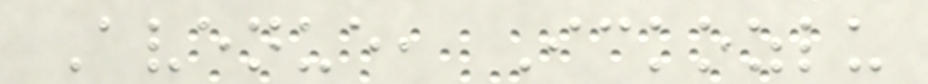Avenue, Ickozlu
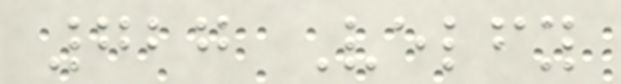727 Velfy
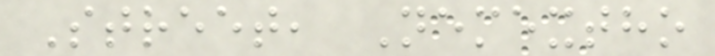Street, Nemextho
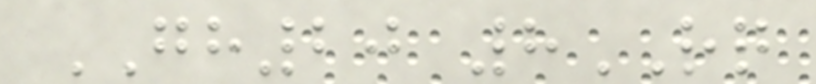GH20 8RQ
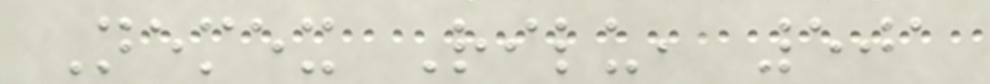Nemex Rilu, 501
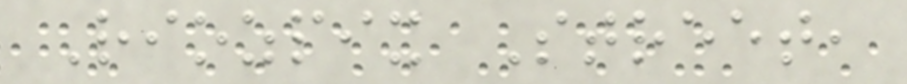Riozpix Street,
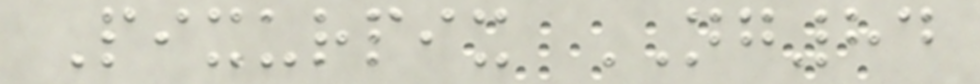Pixurpix NG84
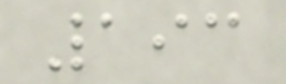193
